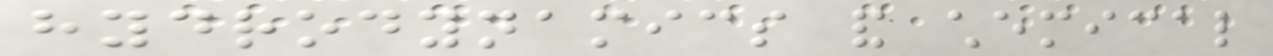hydrodynamics and chemical
